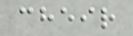cheir
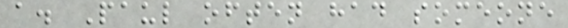a. Paul often had someone
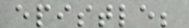epistle;
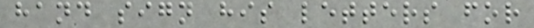hand sign his letters for
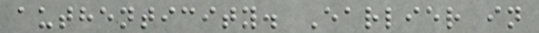authenticity. Earlier in
